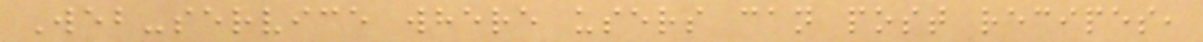Web-service where users can post recipes,
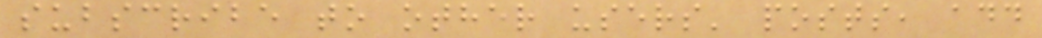subscribe to other users' posts, add
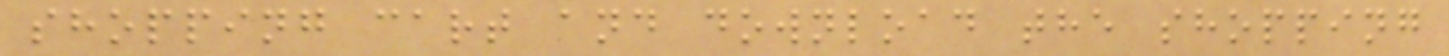shopping cart and download the shopping
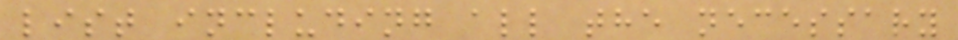list including all the necessary
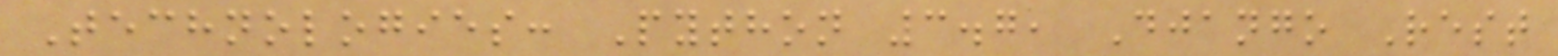Technologies: Python 3.7, Django Rest
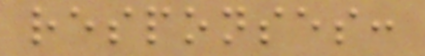responses:
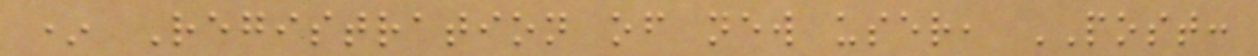* Registration of new user, POST:
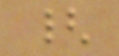{
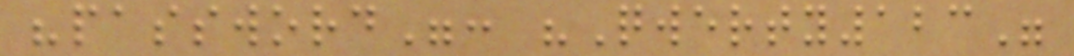"password": "Qwerty123"
